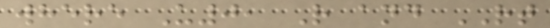where U0, R and RT
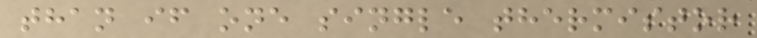than if one single thermistor
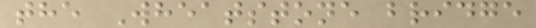the Wheatstone bridge
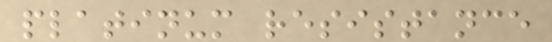platinum resistance
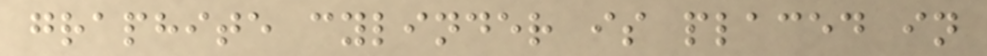graphite cylinder is placed in
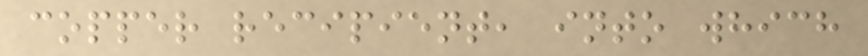copper recipient, into which
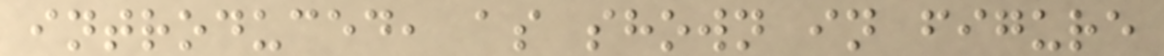introduced, as shown in figure
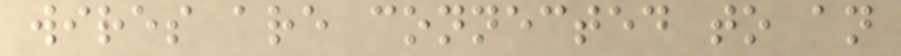wires are connected to an
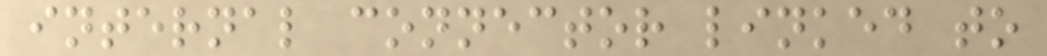internal connector linked to
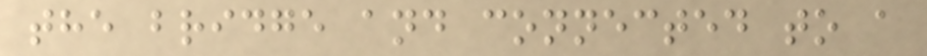the bridge and connected to a
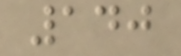140
